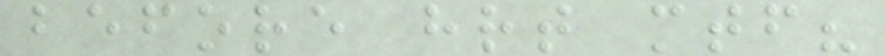before hrt mtf?
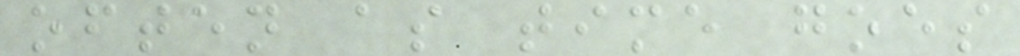often as time goes
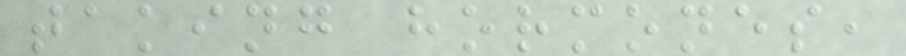taking hormones,
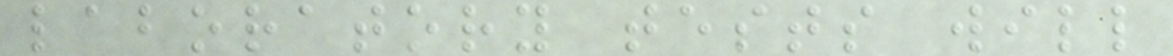laboratory tests will
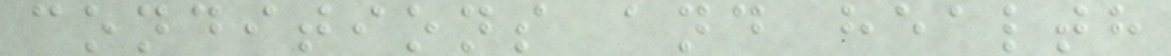conditions and health
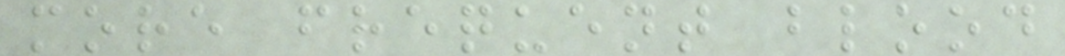more frequent blood
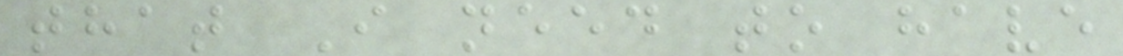that I need to have
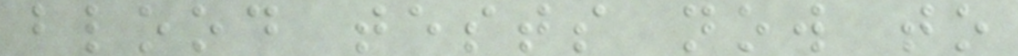blood tests now to
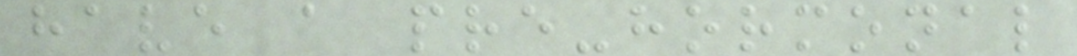have a pre-hormonal
